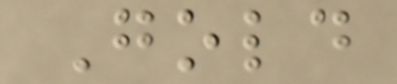Gold
